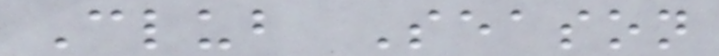Club Season
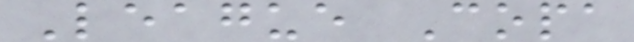League Copa
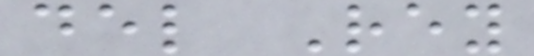del Rey
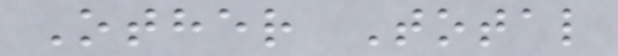Other Total
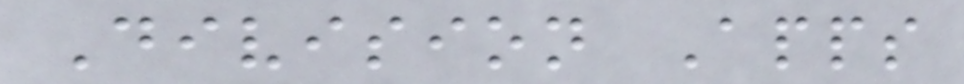Division Apps
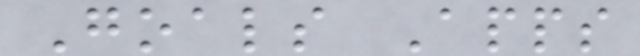Goals Apps
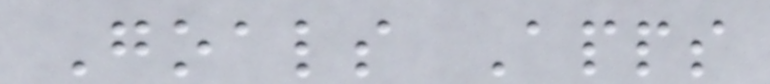Goals Apps
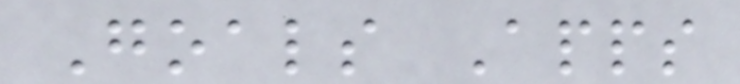Goals Apps
